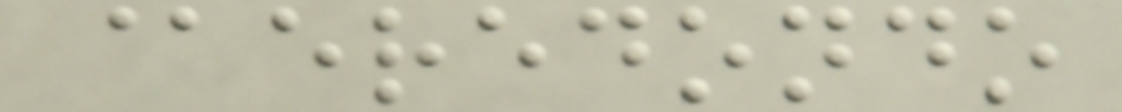@eredondo
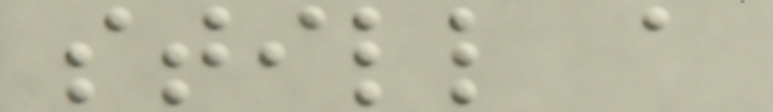still a
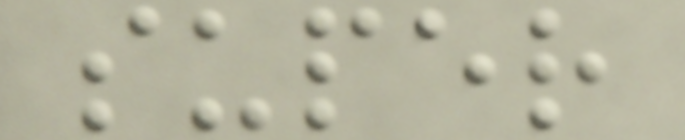super
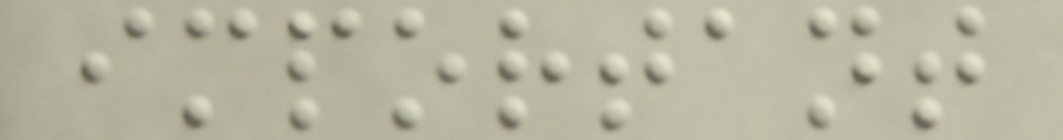important
